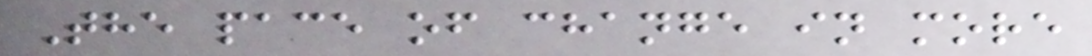The pace of change in more
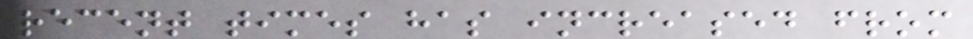recent times has increased from
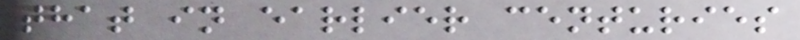that in earlier centuries
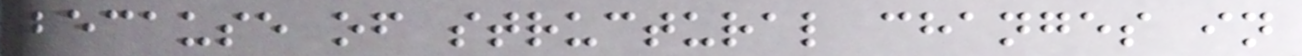because of structural changes in
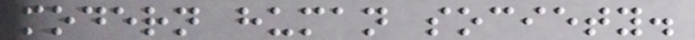modern human society.
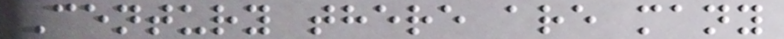Century there are many
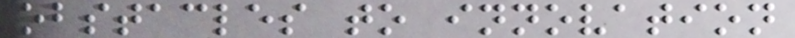obstacles to innovation
